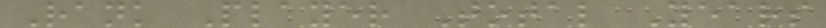Rank Player Total Years
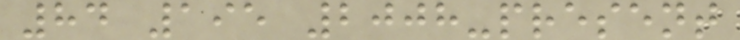84 195 2008-present
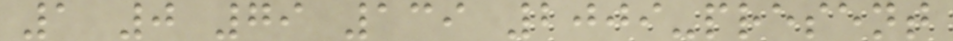1 0 79 139 2009-present
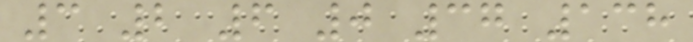3 2 6 0 37 138
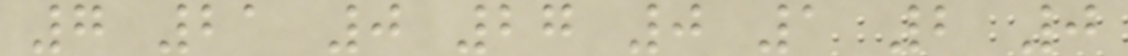7 21 0 27 0 1 2 0
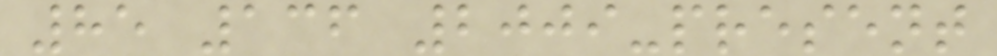85 136 2009-present
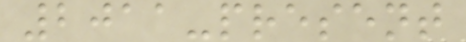2011-present
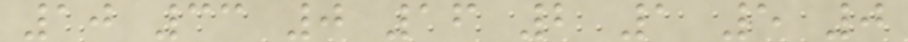10 33 0 16 2 1 5 0
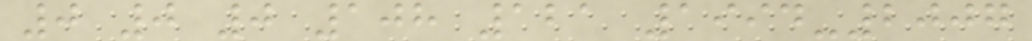0 0 0 108 121 1994-2007
